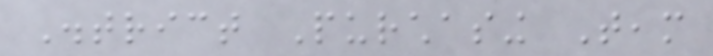District Purchasing Team
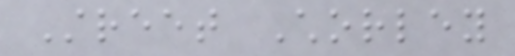Street Chorley
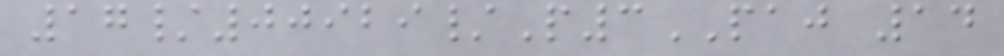17/00929/P3PAJ 14
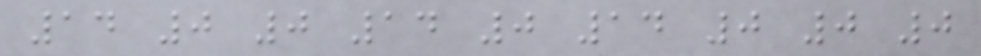14 0 0 14 0 14 0 0 0
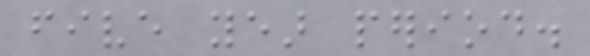five year period.
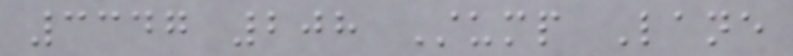3347 208 Stump Lane
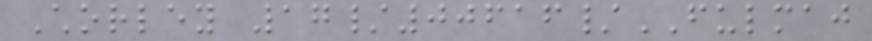Chorley 17/00616/FULMAJ
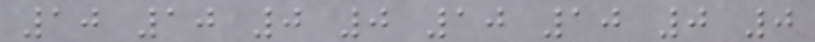10 10 0 0 10 10 0 0
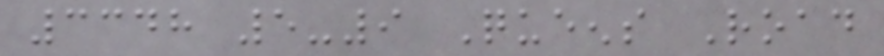3348 5-9 Queens Road
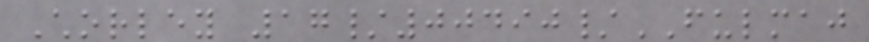Chorley 17/00490/FULMAJ
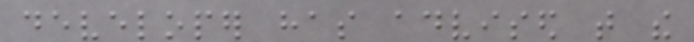developer has advised that the
